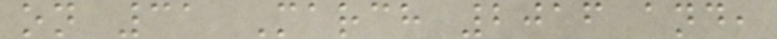on 31 March 2016 and,
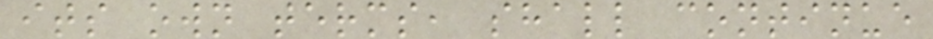its own terms, shall continue
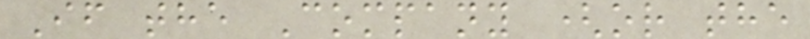If the Company (or the
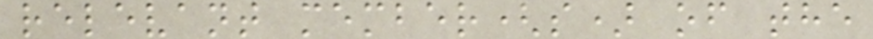relevant member(s) of the
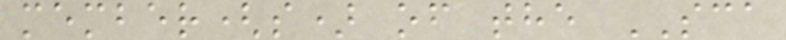member(s) of the SCA
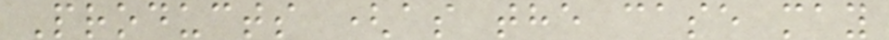Products (as the case may
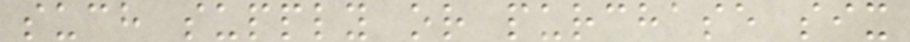such supply or purchase six
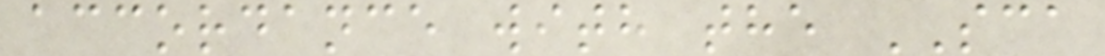accordance with the SCA
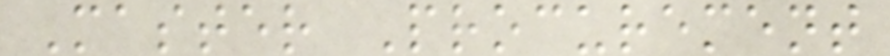Master Procurement
